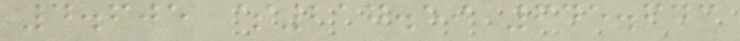4.605 $217.59 645.643
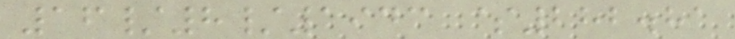16/8/1943 $282.81
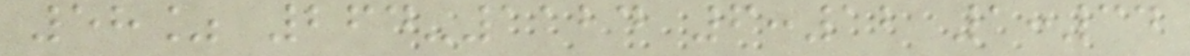58% 264-1124 6:12 1:34
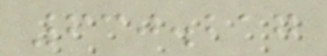630.217
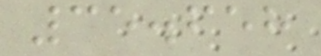35.658
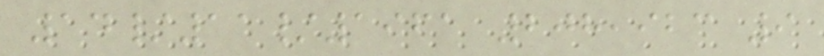14/11/1961 208,923 9
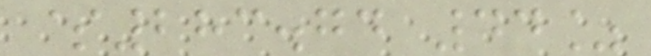$283.74 44%
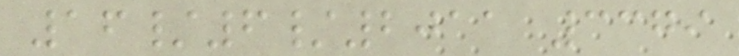16/6/2011 3379
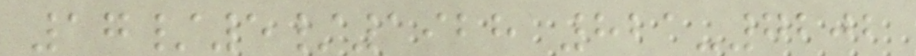17/5/1928 821-7202
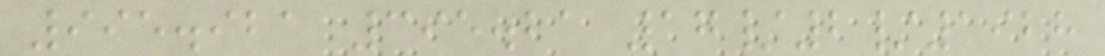995.921 395.21 17/2/1928
